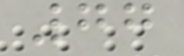77
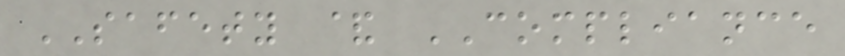SAFETY & COMPLIANCE
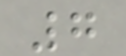7
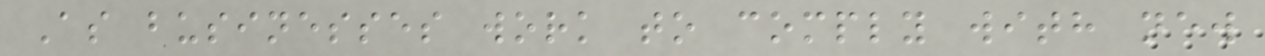As businesses work to comply with new
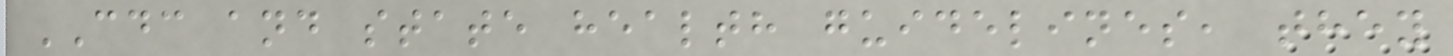CDC and state health guidelines, they
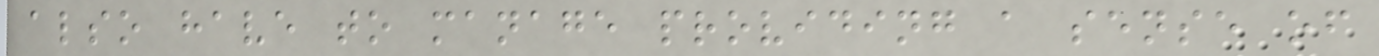also have to manage providing a sense of
